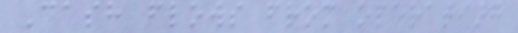Cash flows from operating
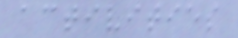activities
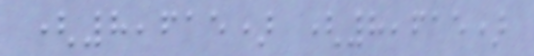(8,615) (8,615)
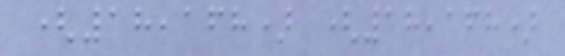(18,168) (18,168)
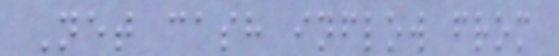Net cash inflow from
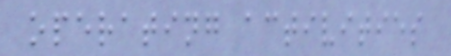operating activities
